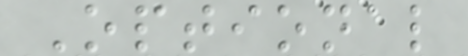Optional
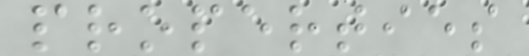properties
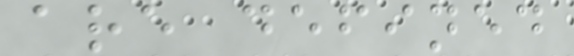are defined
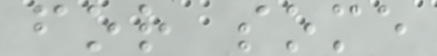for some
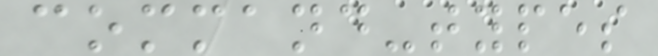command-types
